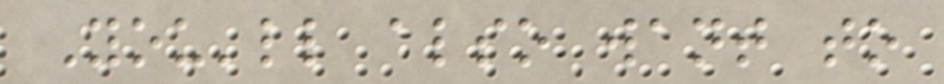You'll also want to
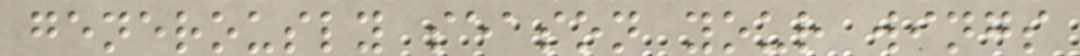generously season your wings
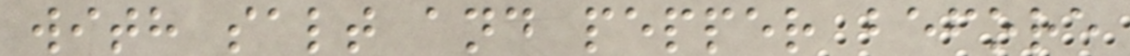with salt and pepper before
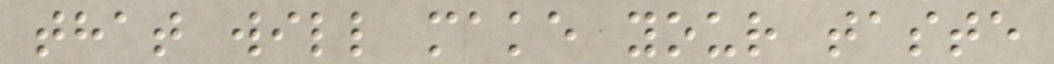that will make your taste
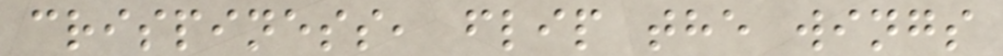crispiness, flip the wings
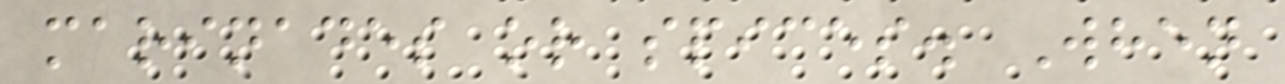marinades or spices. When
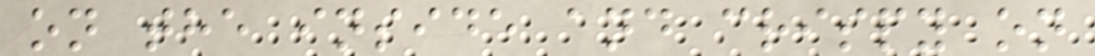on the inside and crispy on
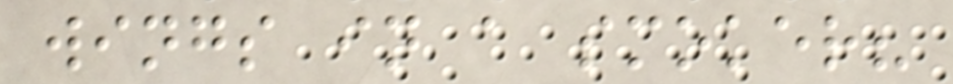wings in a smoker?
